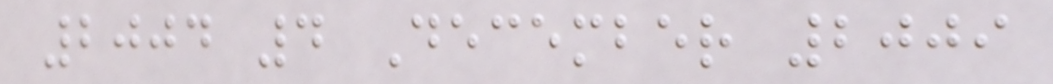2004 4 December 2009
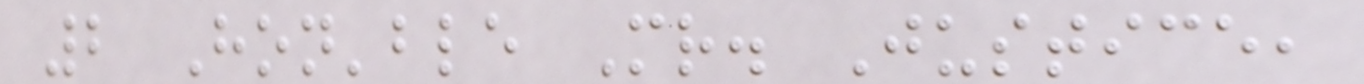2 Hon'ble Mr. Justice,
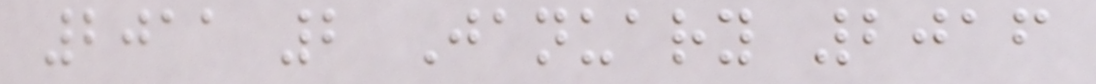2011 2 January 2016
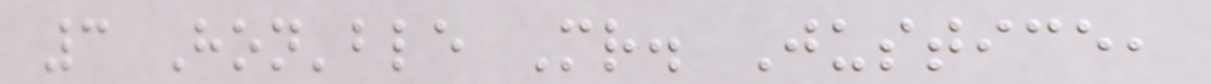3 Hon'ble Mr. Justice,
